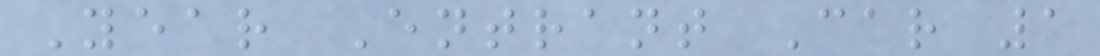Year Entrant Car 1
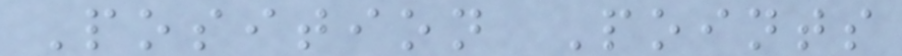Position Points
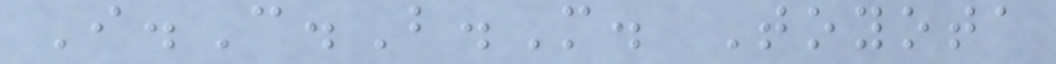I.C.B.M. Toyota
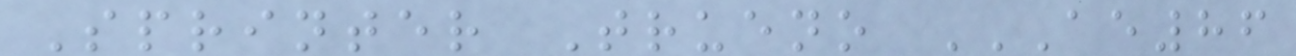Sprinter Trueno AE86
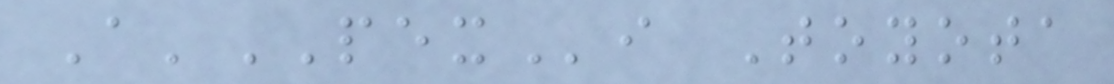A'PEXi Toyota
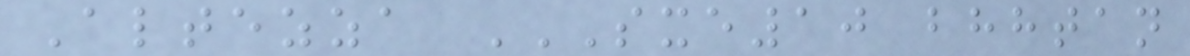Altezza SXE10 BHHTAN
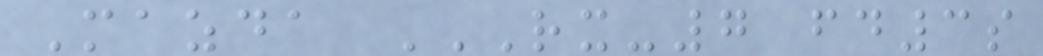Mazda RX-7 FD3S
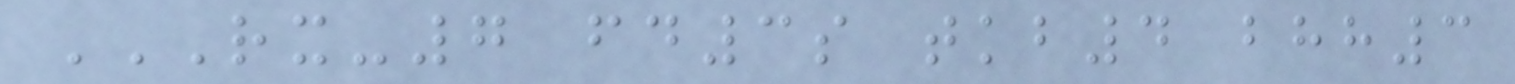RX-7 FD3S TKB4 BHH3
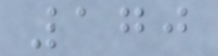170
